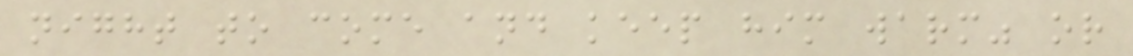night to come and keep him warm" or
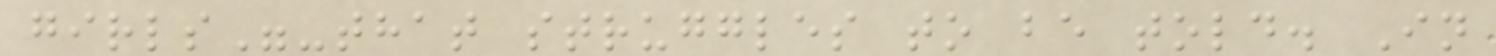girls"-that struggles to be told. In
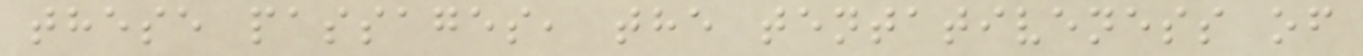these passages, the tentativeness of
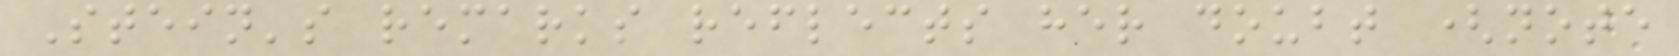Stein's remarks reflects her doubt (note
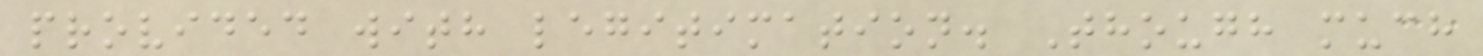provided with legitimation. Though much
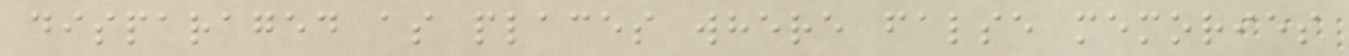disparaged as places where false memories
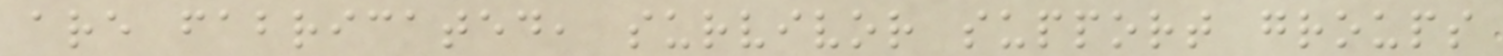are fabricated, survivor support groups
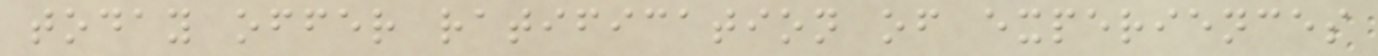today offer ratification of experiences
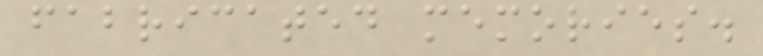fabricated memories.
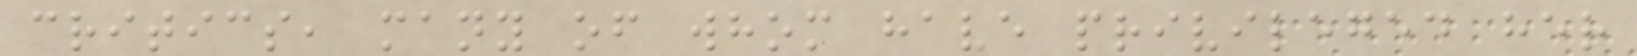critics, many of whom have privileged her
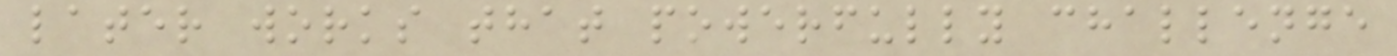later works that powerfully challenge
